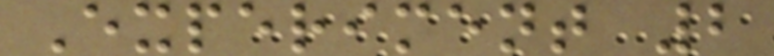Experiment 2
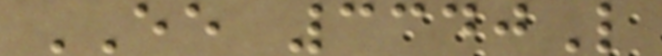EE 3340L
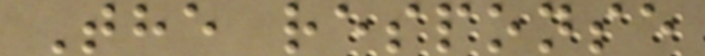The response
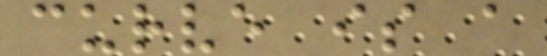curve is a
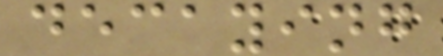decaying
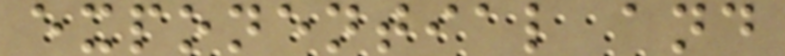exponential and
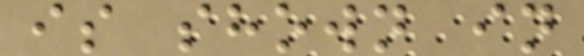is shown in
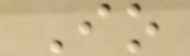Io
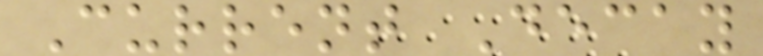Current Decay
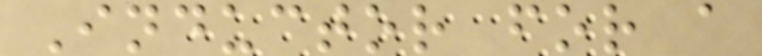Inductor for a
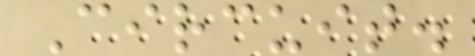Circuit.
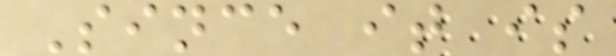Since it is
